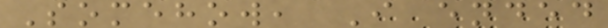Somehow, I ended
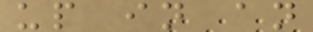up in an
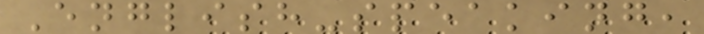English-speaking,
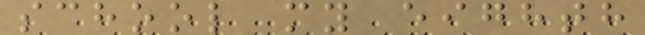school my eighth
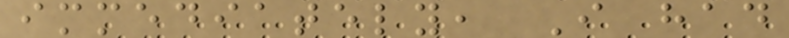immediately, I had
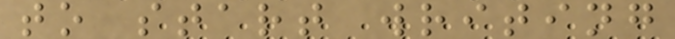to start writing
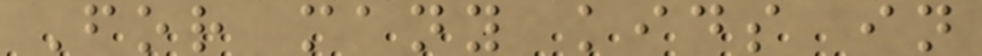For many kids in
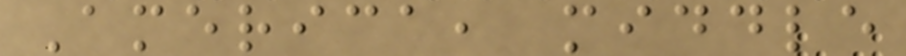America, middle
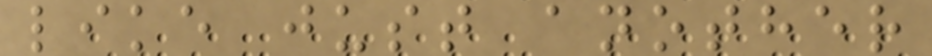like just another
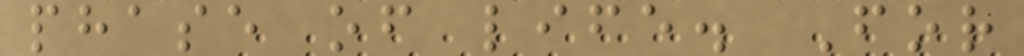phase of life. For
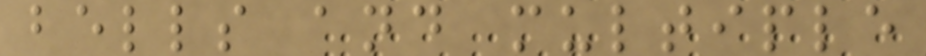bells and multiple
